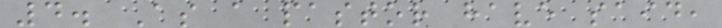4. As a pastor have said,
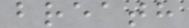breath
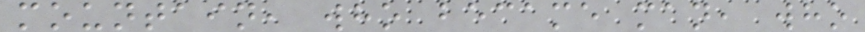mountain, who became man, who
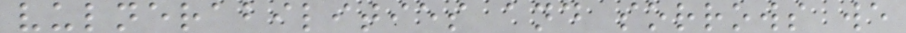vulnerabilities and sorrows we
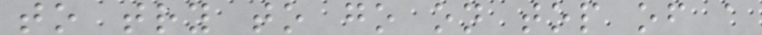to try to go on top of a
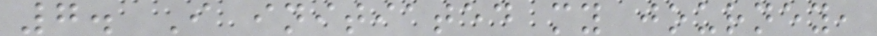7. I initiated my journey,
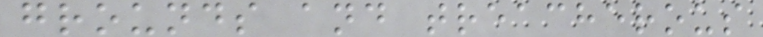grounds and treacherous
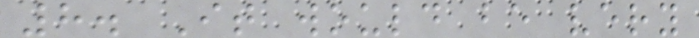8. It would be very
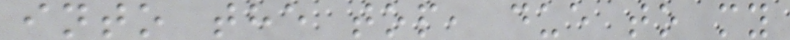into the top, due to my
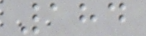184
